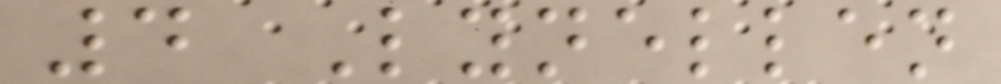4 Lynellen
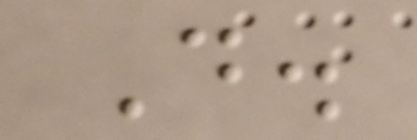D.
